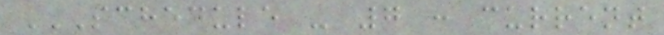SCHEDULE - 7 : CURRENT
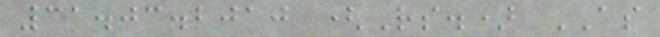31.03.2010 (Rs.) AS
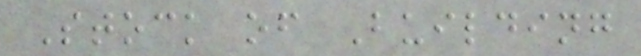Stock of Building
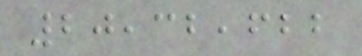20,32,622
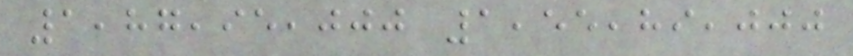1,87,95,000 1,55,89,000
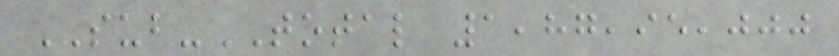SUB-TOTAL 1,87,95,000
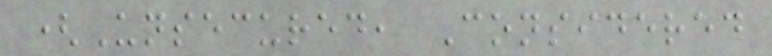(Unsecured, Considered
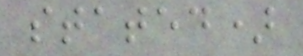stated)
